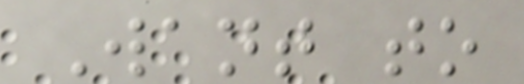Want to
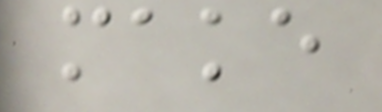make
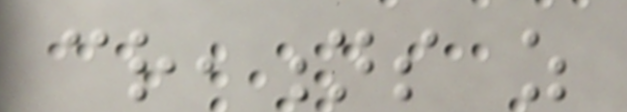creations as
